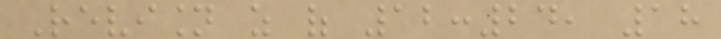Revision as of 12:24, 18
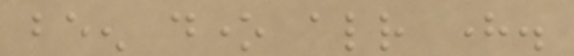been done already here.
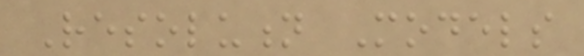Resolution Models
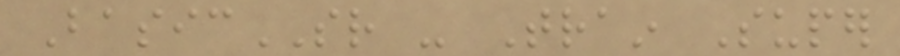BasicSR - Train Super
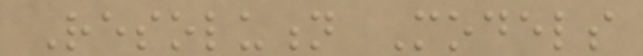Resolution Models
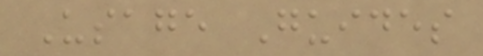Usage Guides
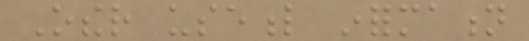Other useful information
